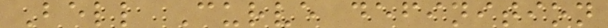Bell Curve definition
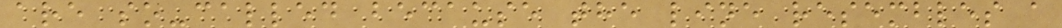are so-called because the line resembles a
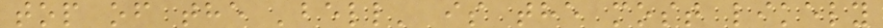top of the 'bell' is the most likely
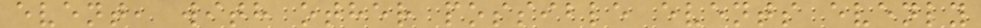event, with other possible events evenly
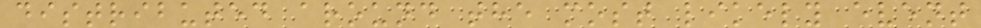distributed around the most likely event
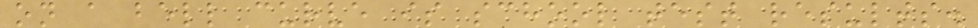on a bell curve is school test results.
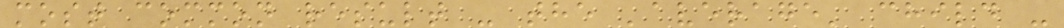most common result - the 'average' child -
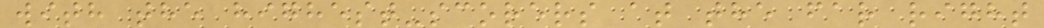with the highest-scorers at the far right
